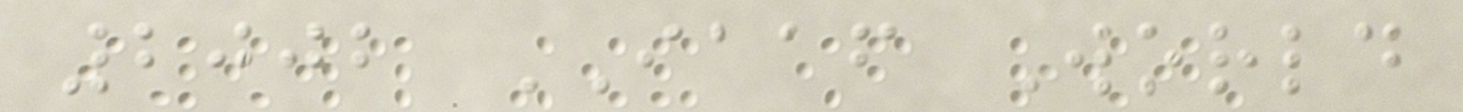2002 IAAF World
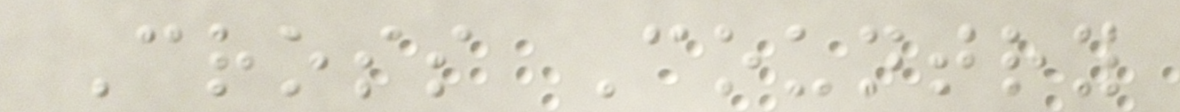Cross Country
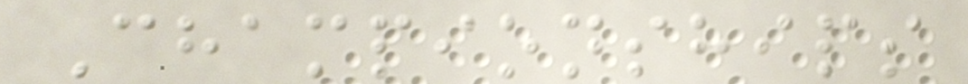Championships
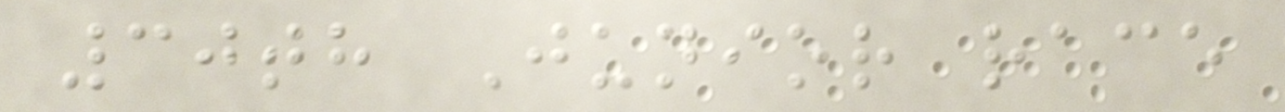30th Junior race
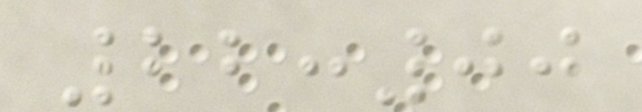22:00
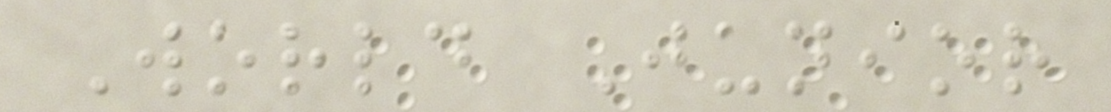World Junior
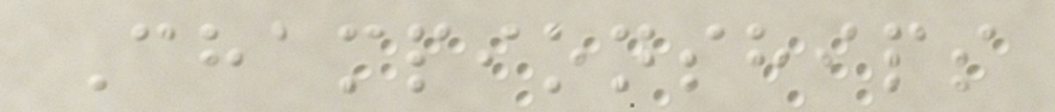Championships
